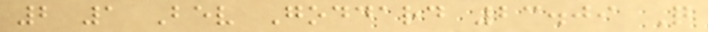2 1 Bev Goddard 23.09 Q
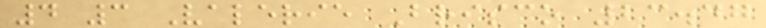4 3 Valerie Brisco 23.47
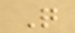Q
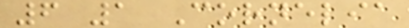6 1 Cornelia
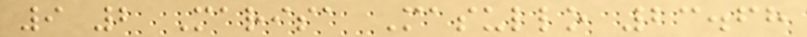9 2 Marisa Masullo 23.68
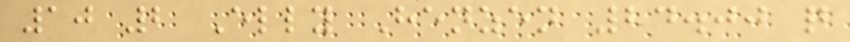10 2 Elly Henzen 24.00 q
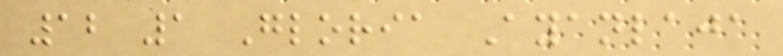12 1 Gloria Ayanlaja
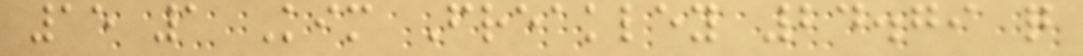15 1 Kim Freakley 24.79 q
